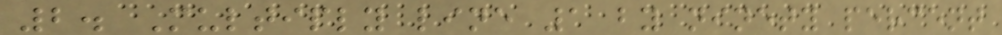2. Multiply line 1 by ninety percent
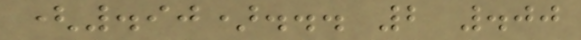(.90)... 2 .00
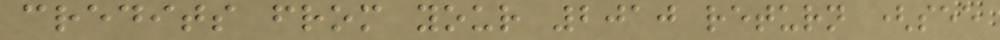credits from your 2010 return (see
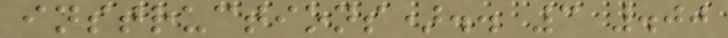instructions).. 3 .00
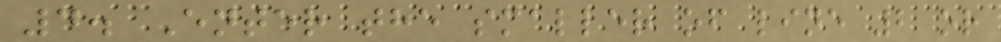4. Enter the smaller of line 2 or
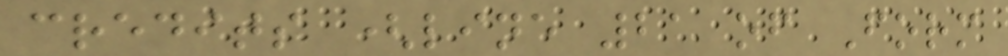credits (line 21 of Form
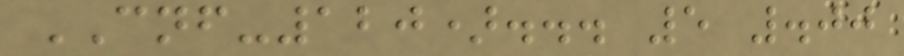CNF-120)... 5 .00
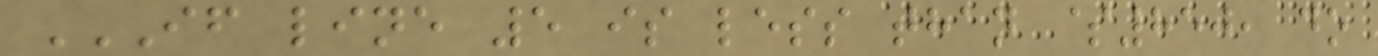IF LINE 5 IS LESS THAN $850, DO
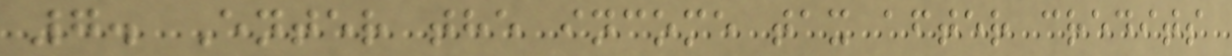7. Enter the income tax after credits
